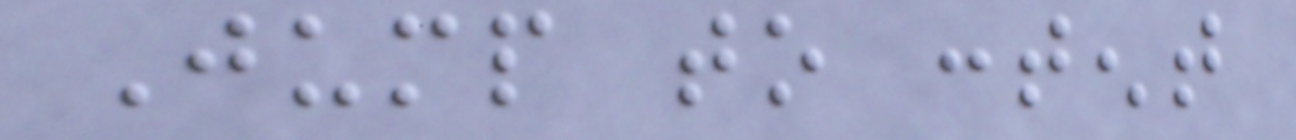Jump to content
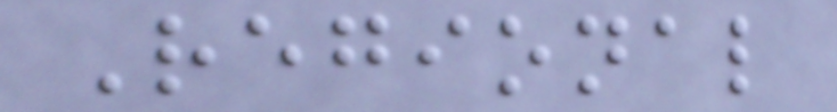Regional
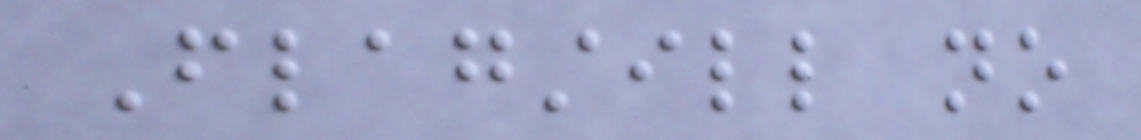Flagstill no
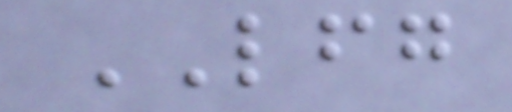LFG
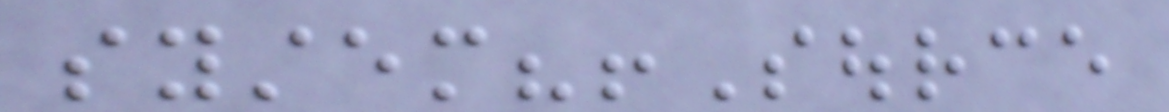system?!Source
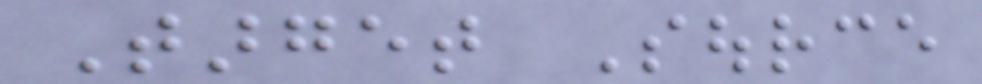Target Source
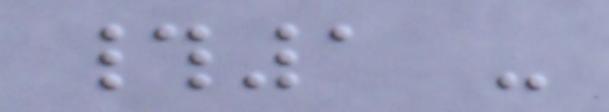#1 -
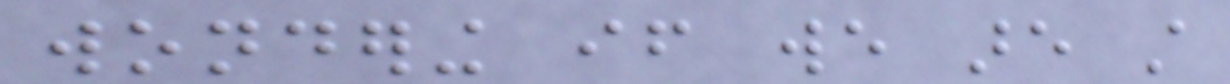wondering if we are still
